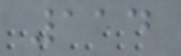114
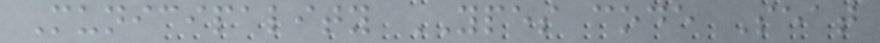Municipality YPES code Seat
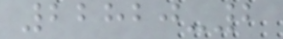22820-2
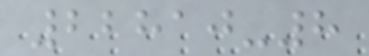22810-8
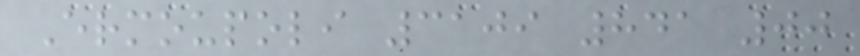Ermoupoli 3109 841 00
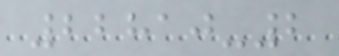22810-2
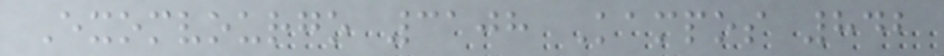Exomvourgo 3108 Kampos 842
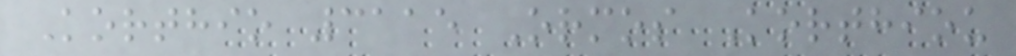Korthio 3115 Ormos Korthiou
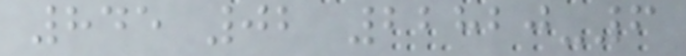845 02 22820-6
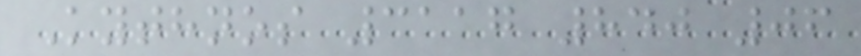Kythnos 3117 840 06
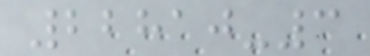22810-3
